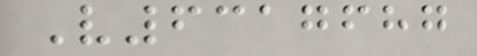V6317687
